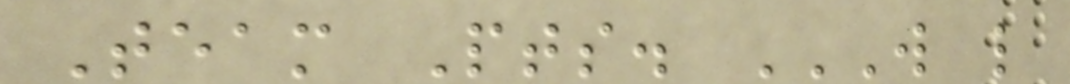Team Pts. W L
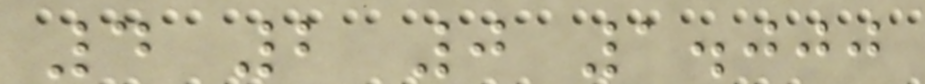4 2 0 1.000
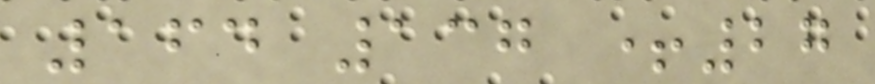164 137 +27
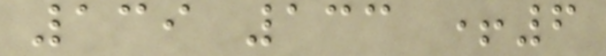139 133 +6
